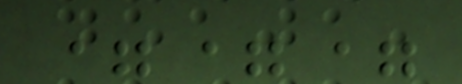===
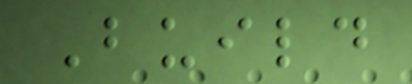Build
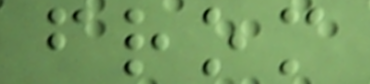from
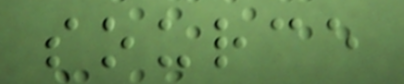source
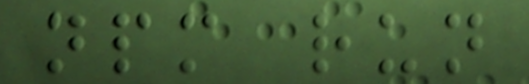npm run
